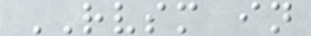RVSM in
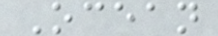Ocean
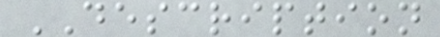DESCRIPTION
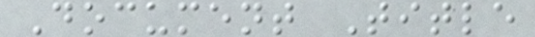Document Title
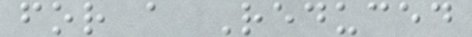for a Reduced
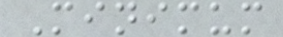Minimum
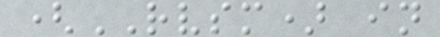(RVSM) in
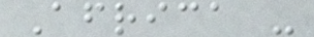Africa -
